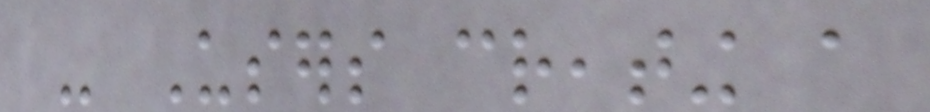- Users creating a
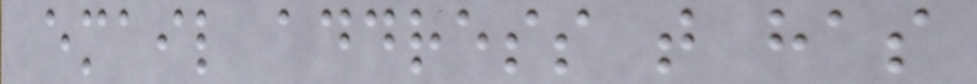email address that has
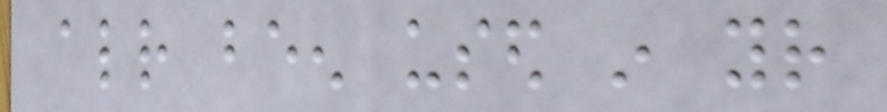already been used in your
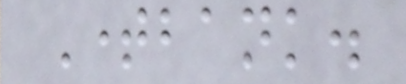Timebank.
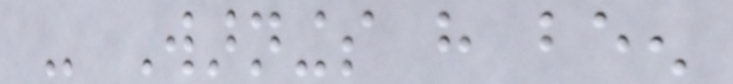- Warnings have been
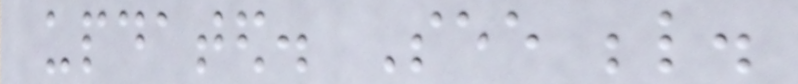updated. See below.
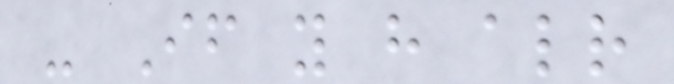- If you have already
